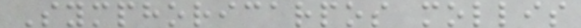Symphoricarpos mollis
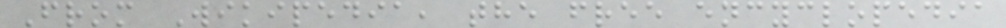From Wikipedia, the free encyclopedia
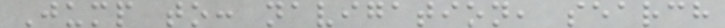Jump to: navigation, search
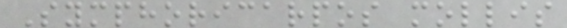Symphoricarpos mollis
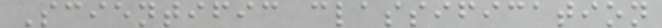Scientific classification
